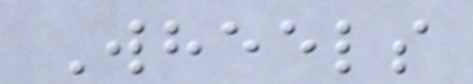Wheels
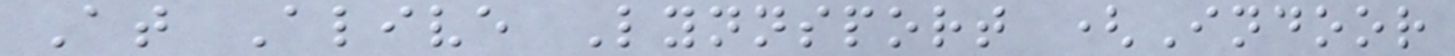At Alive Lynnsport (Indoor
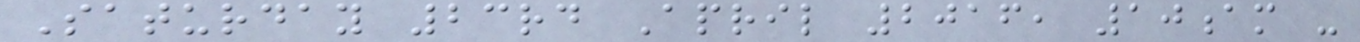Saturday 23rd April 2016, 10am -
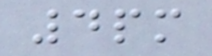4pm
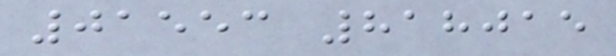01553 818015
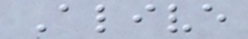Alive
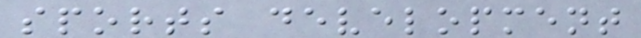sports development
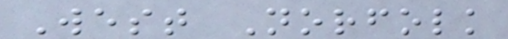West Norfolk
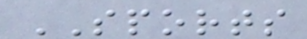SPORTS
